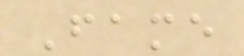Fame
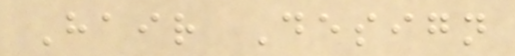Hair Design
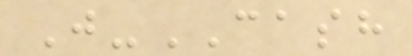J-CASH
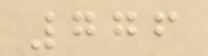776
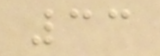33
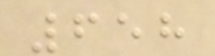658
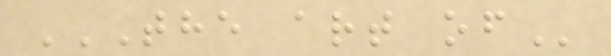THE ART OF
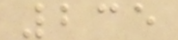235
